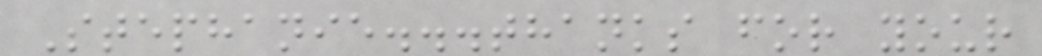Stephanie...thanks for your
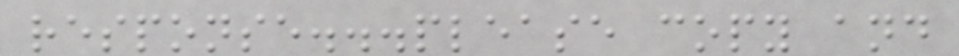response...please copy and
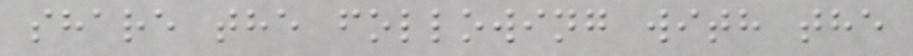share the following with the
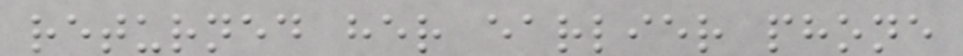returned her earlier phone
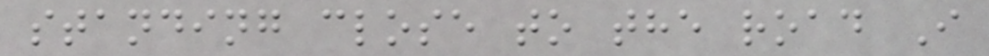standing close to the road I
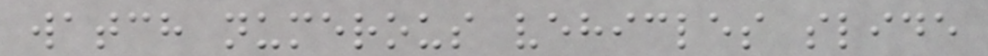watch numerous vehicles slide
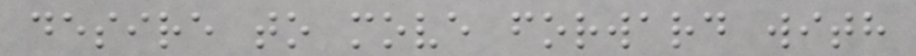desire to move forward with
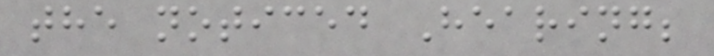the noticed Hearing;
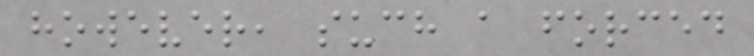however, such a forced
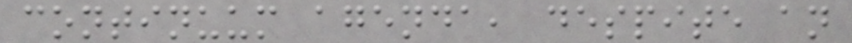continuum agenda, despite an
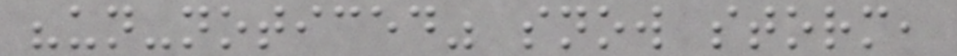"un-noticed" snow storm,
